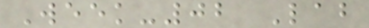Week-02 Lab
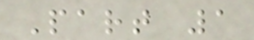Part 1
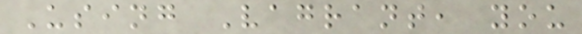Using Vagrant, you
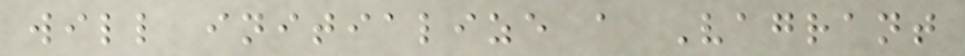will initialize a Vagrant
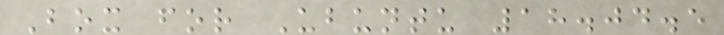Box for Ubuntu 18.04.5
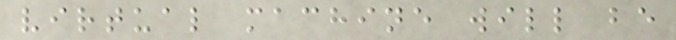virtual machine will be
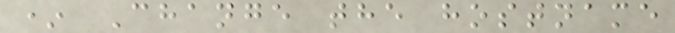* Change the hostname
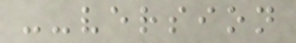--version
